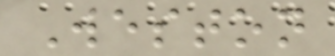Weston
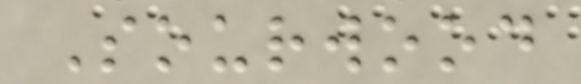Sourwood
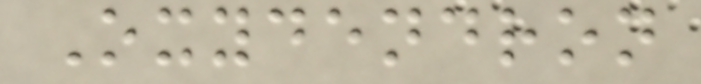Oxydendron
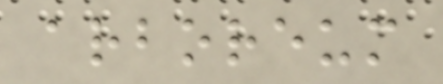arboreum
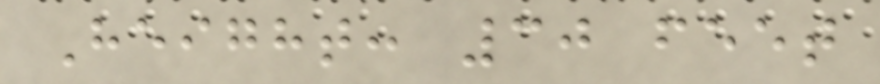Height: 30 feet
